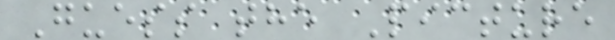Guess the Picture
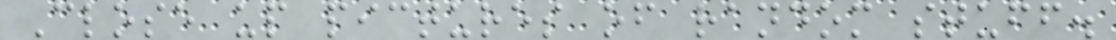Close up pictures of random stuff.
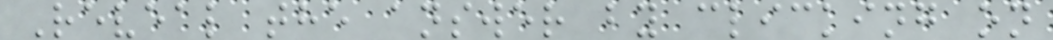Reveal the answer by clicking on
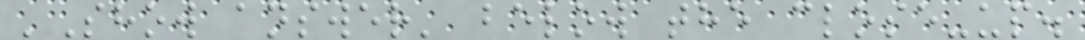'Show answer' below the close-up.
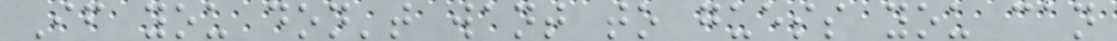If you don't want to guess you can
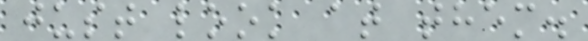just look at them.
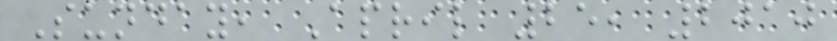Sunday, April 25, 2010
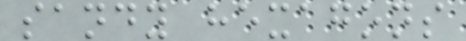sandy hexagons
